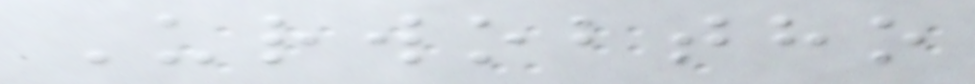Urwobtho
